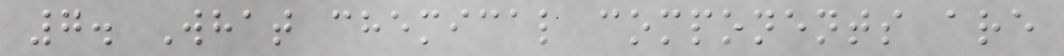7. What chemical components are
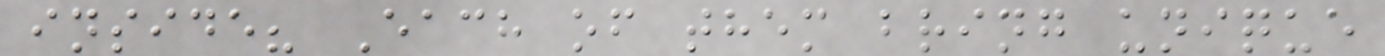inside? Each of them bring unique
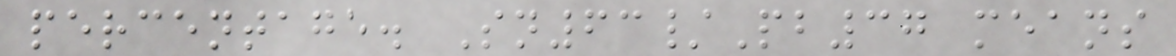percentage. Sn63/Pb37 means
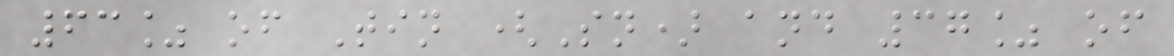63% of Tin (Sn) and 37% of
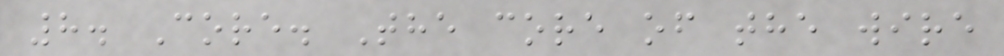8. Core. The core of the wire
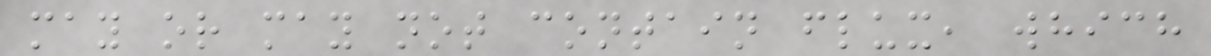may or may not contain flux, which
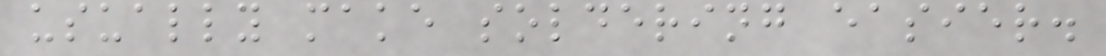usually make soldering easier.
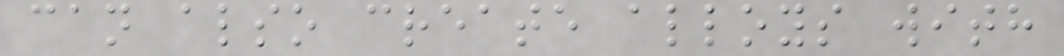can also create alloys with
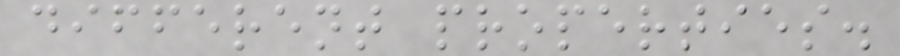different properties.
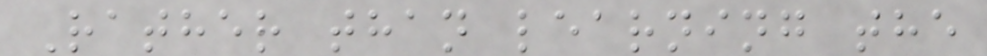Rather than learning the
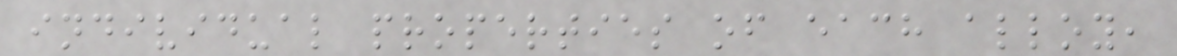individual properties of each alloy,
